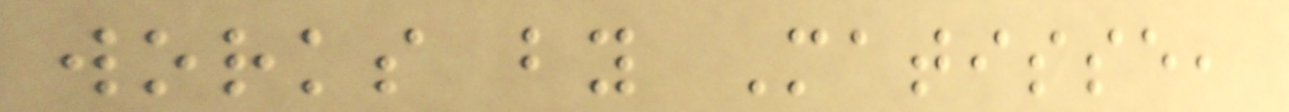works by Matisse,
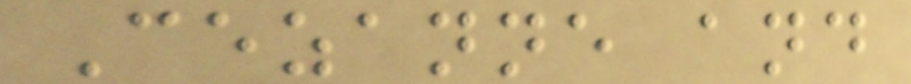Cezanne and
